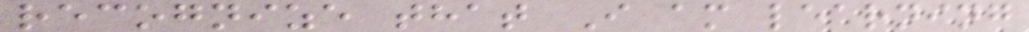recognize that I am learning
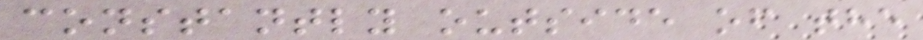constantly outside of the
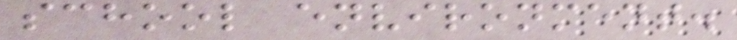school environment.
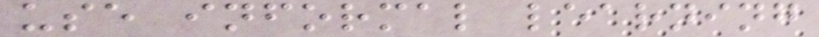use informal learning
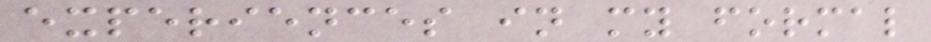experiences in my formal
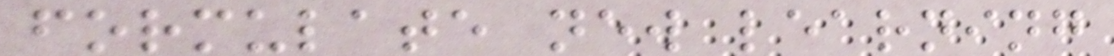formulate new learning
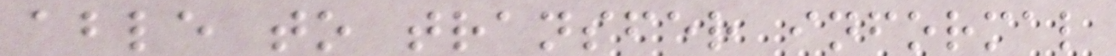able to transfer informal
